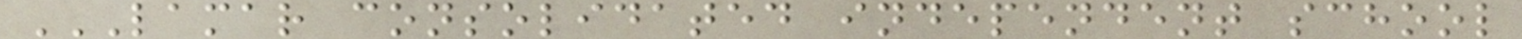LAMAR CONSOLIDATED INDEPENDENT SCHOOL
